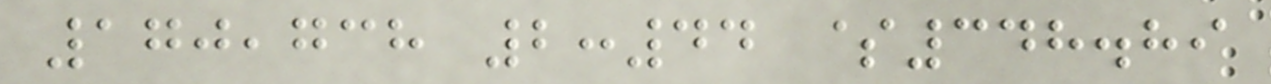170,738 2:44 $348.89
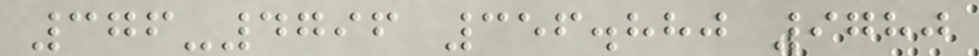376-4796 356.880 9780
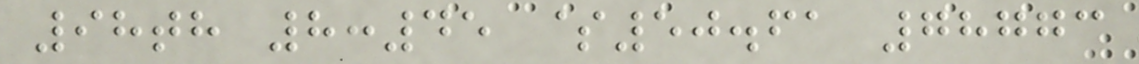98th 8:45 $50.61 78773
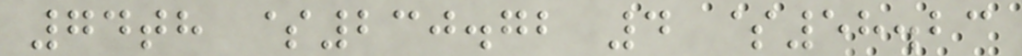74th $230.72 4 $58.23
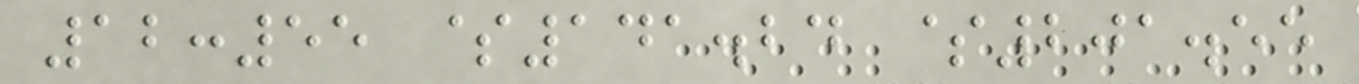12:55 $141.24 $201.55
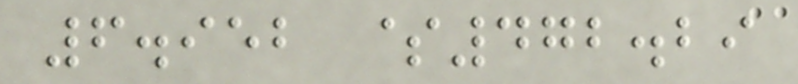6.952 $472.29
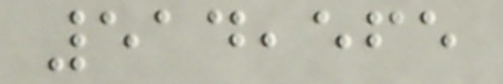514,565
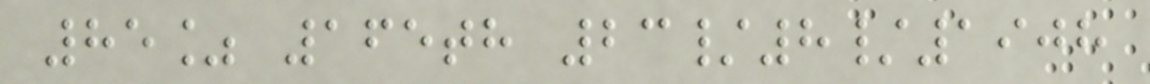85% 165th 23/8/1908
